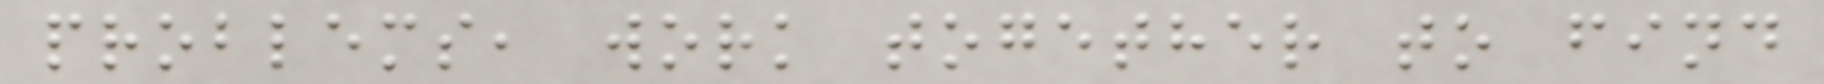problems, work together to find
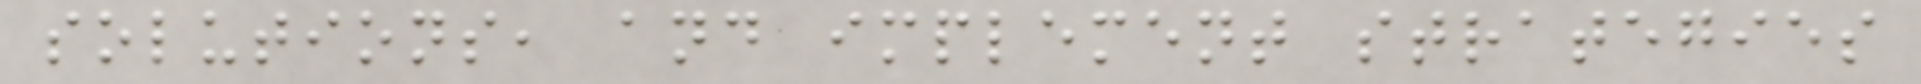solutions, and implement strategies
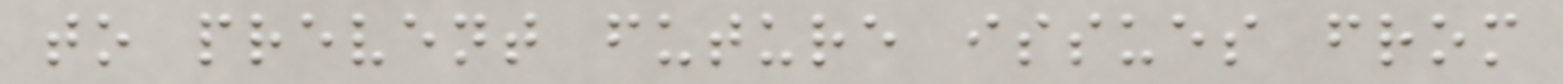to prevent future issues from
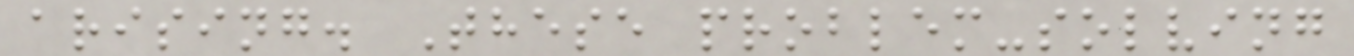arising. These problem-solving
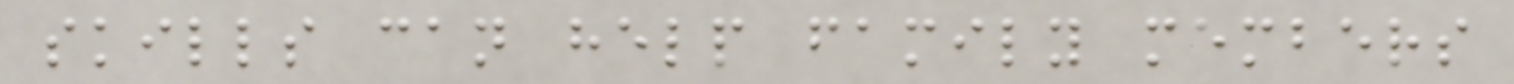skills can help family members
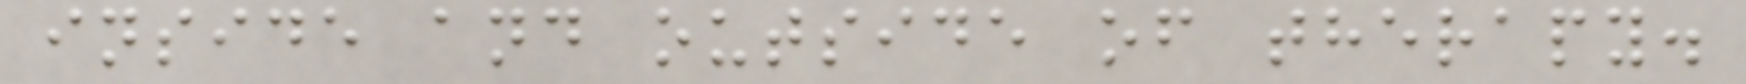inside and outside of therapy.
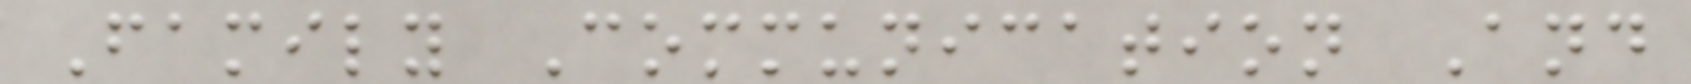Family Communication And
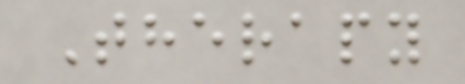Therapy
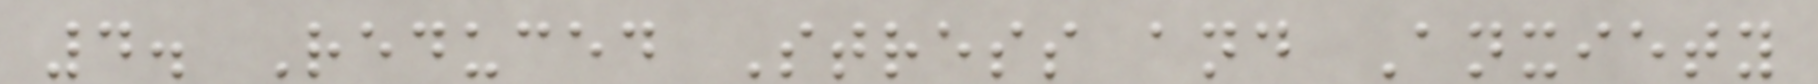4. Reduced Stress and Anxiety
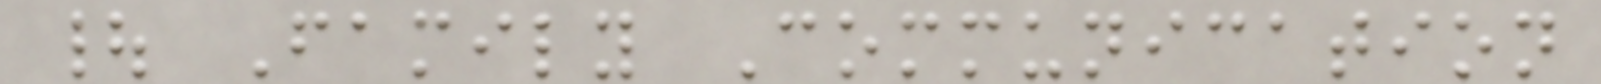| Family Communication
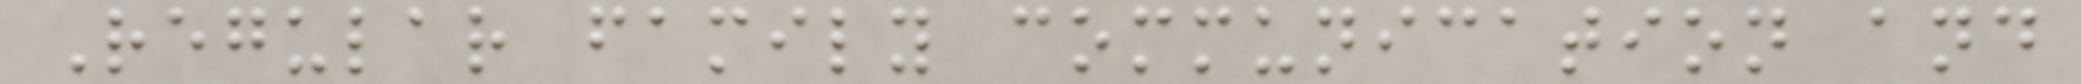Regular family communication and
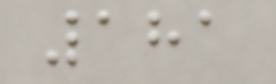181
